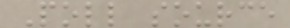Poll source
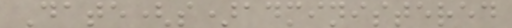Date(s)administered
